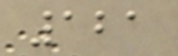121
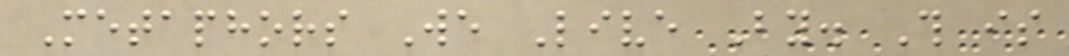Metaphors We Live By. This is
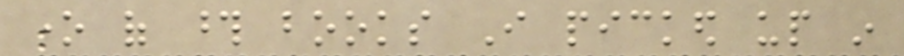one of those books I picked up in
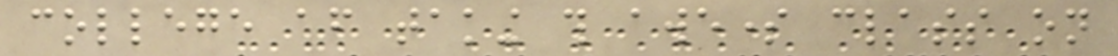college after taking this awesome class on
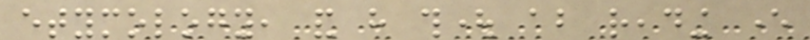etymology, and have thought about reading ever
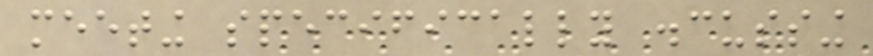meeting specifically discussing
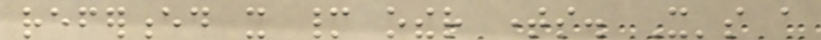referenced it many other times. It's a
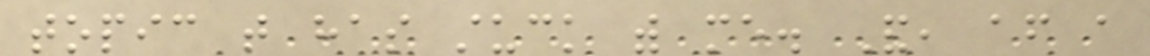topic that has stuck with me. And, after a
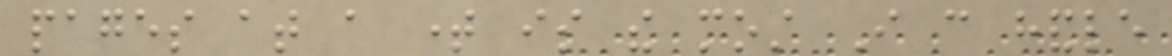pages at a time is the most I can handle
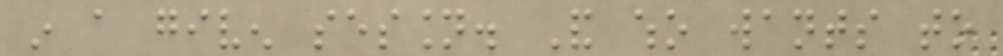in a given session. And who wants to
